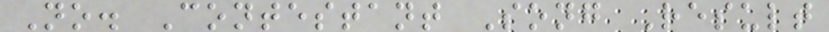No. Contestant Song Result
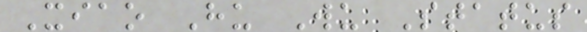Xiao Hu Wu Status
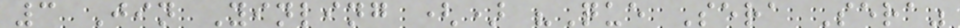3 Jin Yinling () "Que Sera Sera"
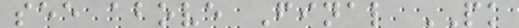see above Final PK
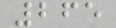265
